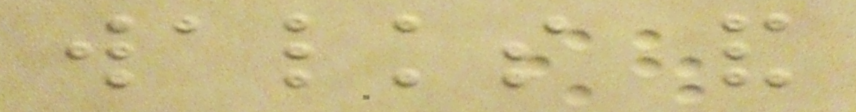walks and
